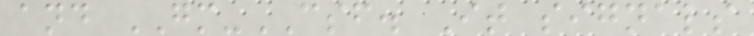and GM-CSF. It signals
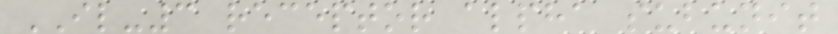IL-3 receptor alpha subunit
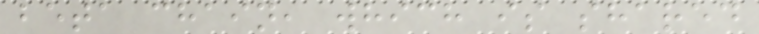beta chain, which is shared
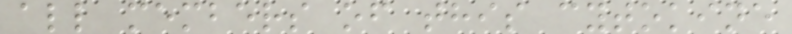all members of this cytokine
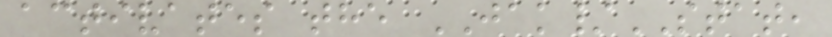activates the JAK/STAT,
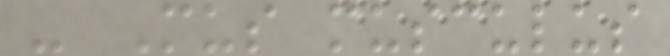- Mus musculus
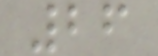26
